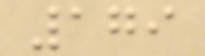179
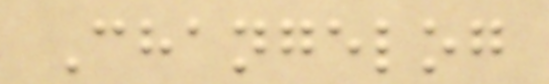Changelog
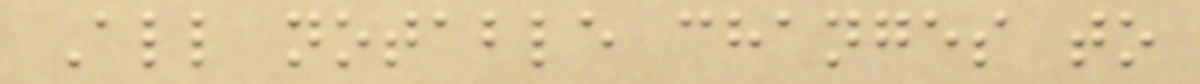All notable changes to
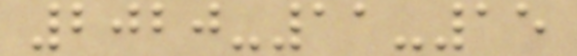2020-11-15
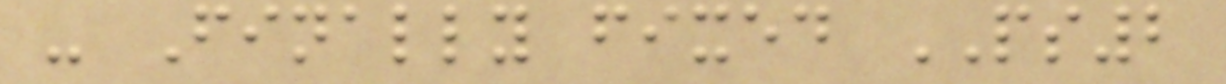- Finally fixed PS2
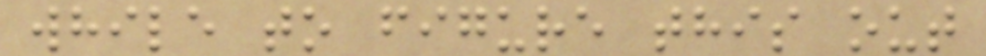while to figure this out
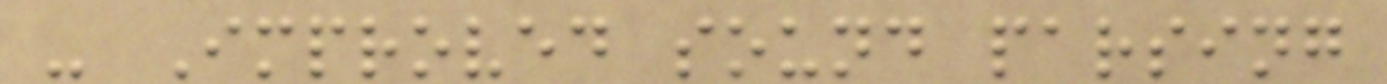- Improved sound parsing
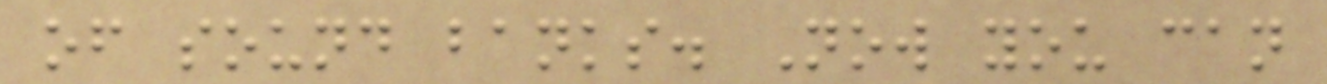of sound banks. Now you can
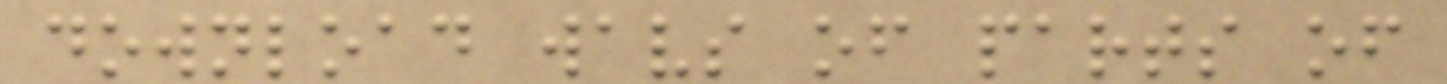download wavs of parts of
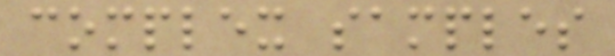complex samples
